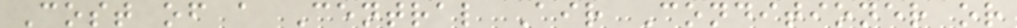Cost of a Central Air Conditioner or
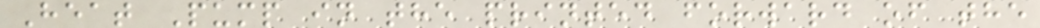Heat Pump in the printed forward of the
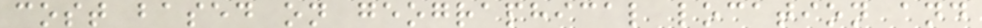cost based on geographical location and
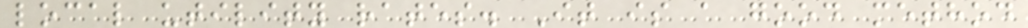local utility rates. It is a good method
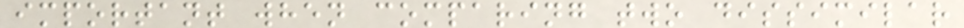important when comparing two dissimilar
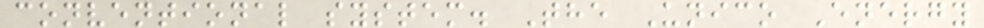conventional system. The Unico Energy
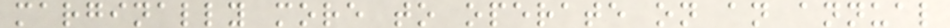marginally more to operate on an annual
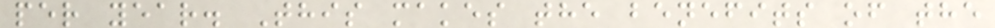per year. This makes the benefits of the
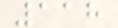118
